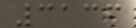3136
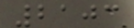2103
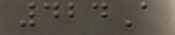424A
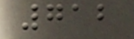712
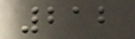212
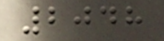2048
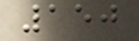150
